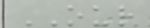OUR
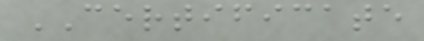CERTIFICATE
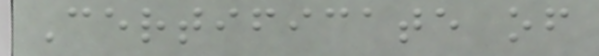Certificate of
